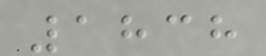1838
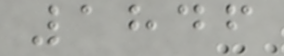1846
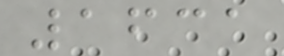1631
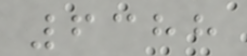6388
